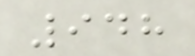948
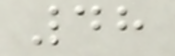48
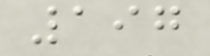197
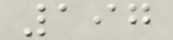197
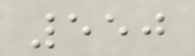550
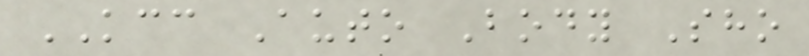KCC Auto Body Sho
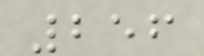256
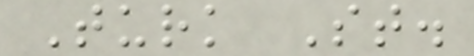Turk St.
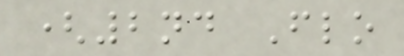(2nd Flo
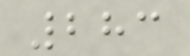283
